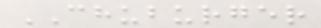CHUBURGER
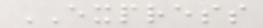EXPRESS
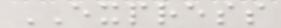EXPRESS
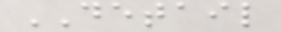DETAIL
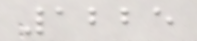1225
